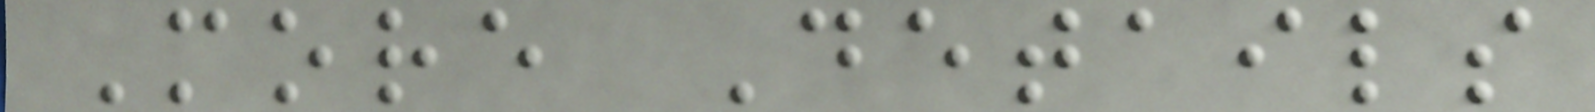More Details
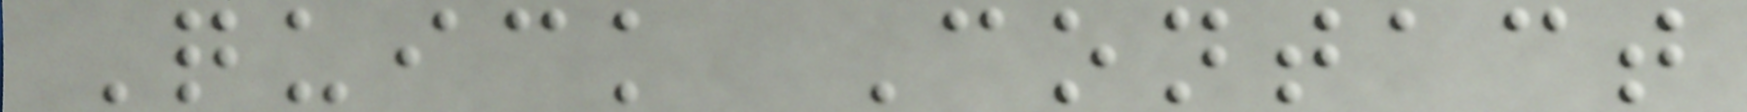Quick Contact
